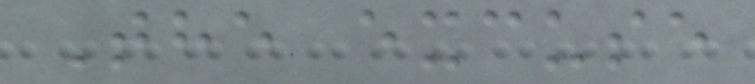The excuse
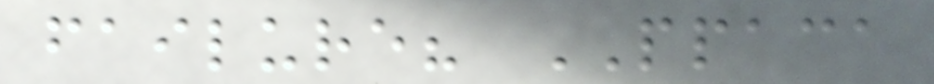failure? PPACA
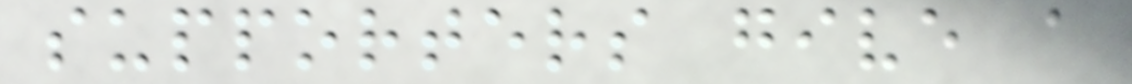supporters give a
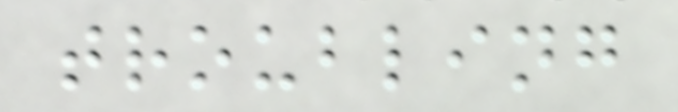troubling
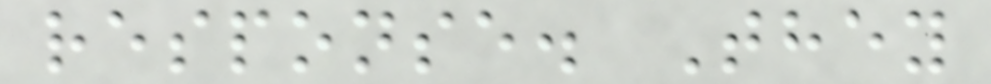response. They
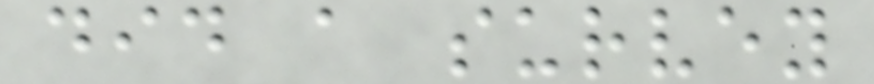did a survey
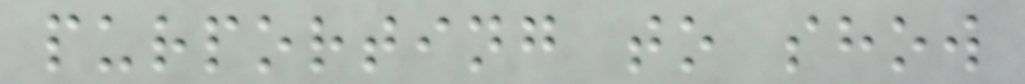purporting to show
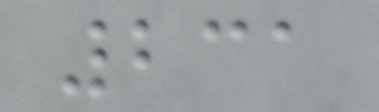231
